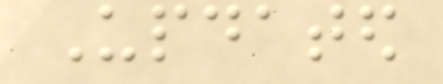Updated
